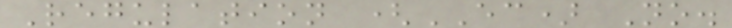Regulation (EC) No.
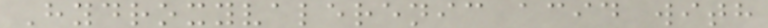Hydroxyvalerenic acid with
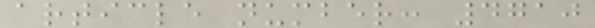article number: 4710
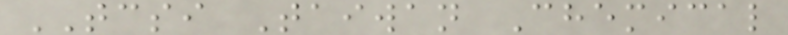TCSI Taiwan Chemical
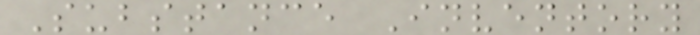Substance Inventory
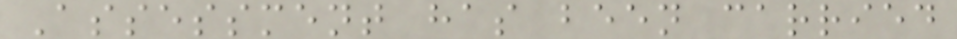Assessment has been carried
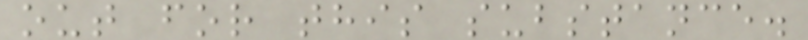out for this substance.
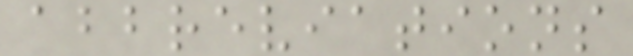abbreviations
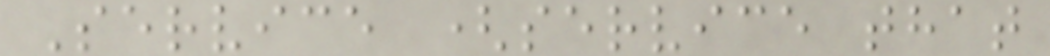Service (service that
